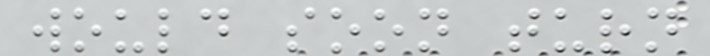would soon turn
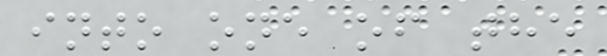into one of the
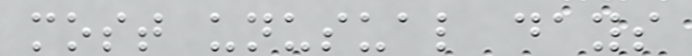most unusual days
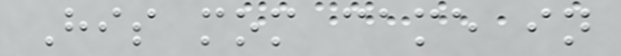His mom came in
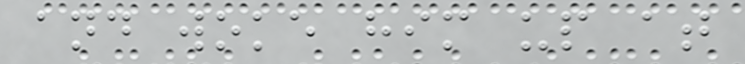and woke him up at
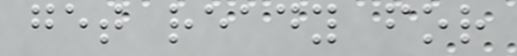get ready for
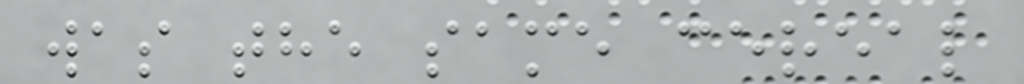was the same cereal
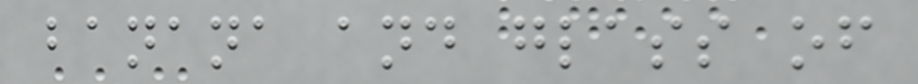banana and glass of
